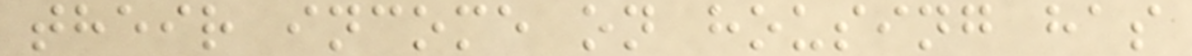their income on housing has
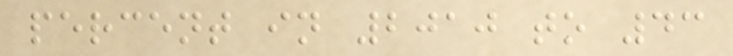percent in 2010 to 43
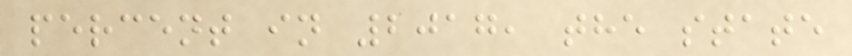percent in 2017, the state
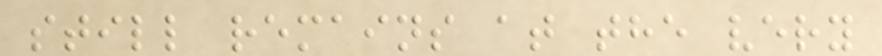still remains at the very
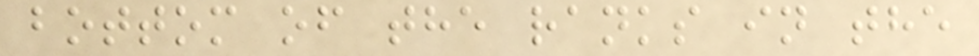bottom of the ranks in the
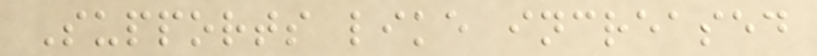Supports like increased
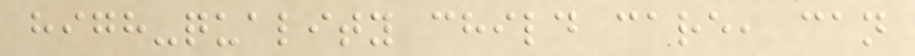high-quality child care, can
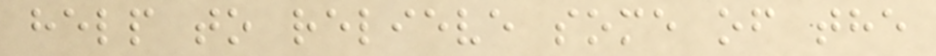help to relieve some of the
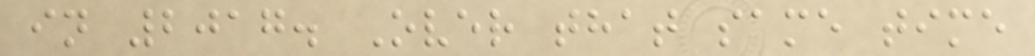in 2017. Over that same time
